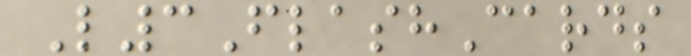L3FlashCards
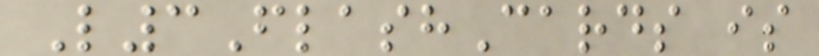L3FlashCards is
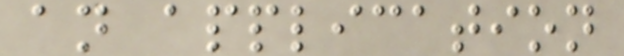an application
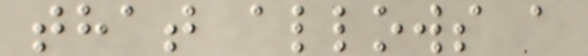that allows a
